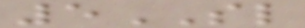5SL
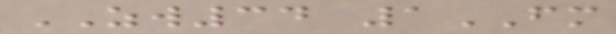ZW34 1FM
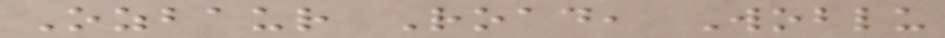Ozbaur Road, Woblu
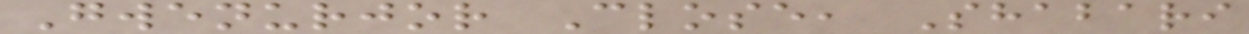Gwenurjor Close, Shabari
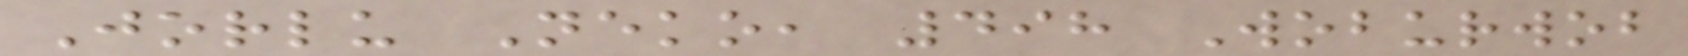Jorlu Neko, 498 Woburwob
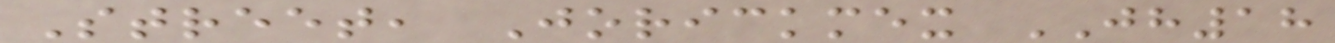Street, Jorickmex JH18
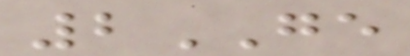2GE
